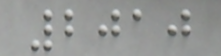2010
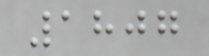1807
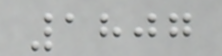1807
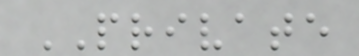PRIVATE
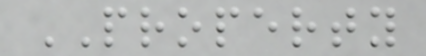PROPERTY
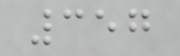357
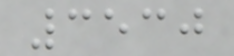3530
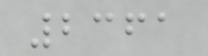2361
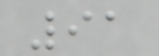91
